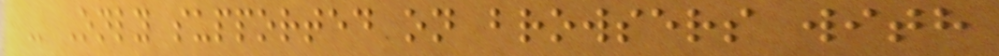- Only supported on browsers with
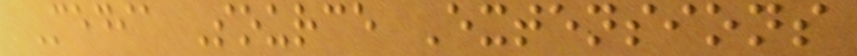Media Source Extensions
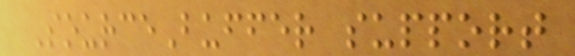SourceBuffer support
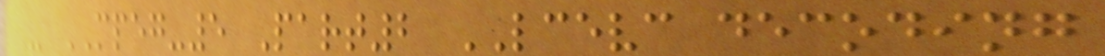- MPEG-5 Part2 LCEVC decoding
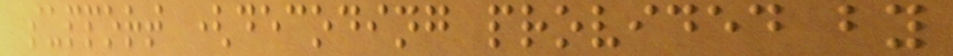support (decoding provided by
